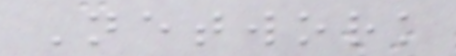Network
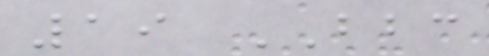19 BBC
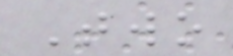Two
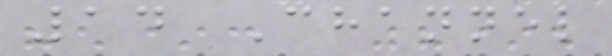14 Channel
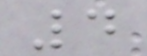4
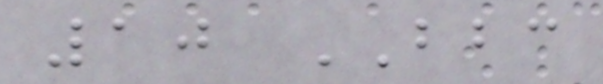10 BBC
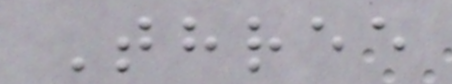Three
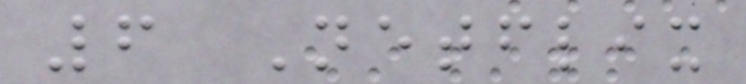6 Netflix
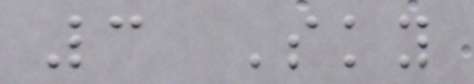3 Sky
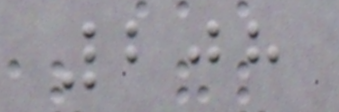208
